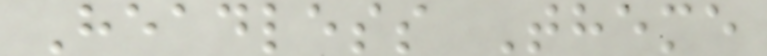Headless Theme
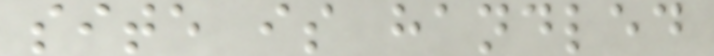site is handled
